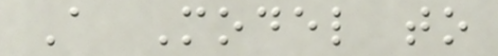A Model to
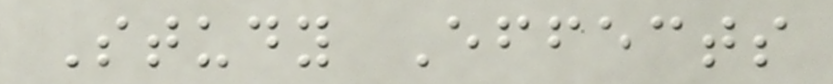Study Effects
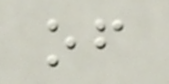of
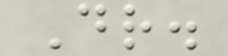Dr.
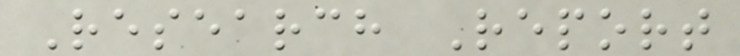Research Report
